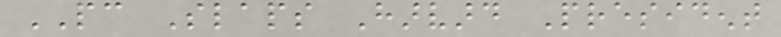PC Slaps Harvard President
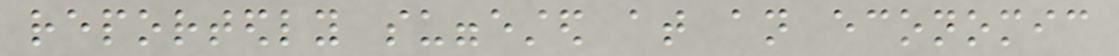reportedly suggested at an economic
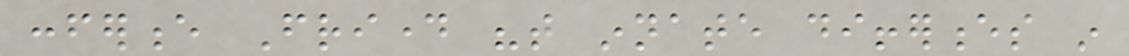conference Friday "that innate differences in
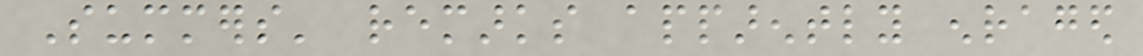Summers' remarks apparently enraged
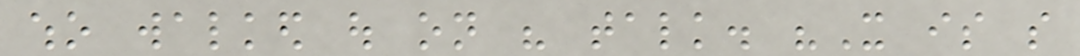who walked out on his talk. "It is so
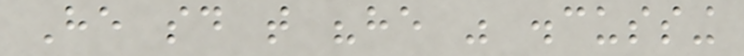He said that "he was discussing
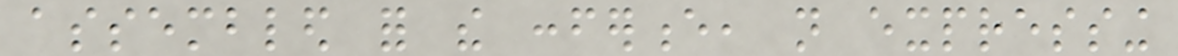assembled for the conference, not expressing
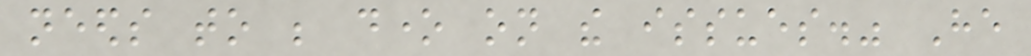needs to be done on the issues." He
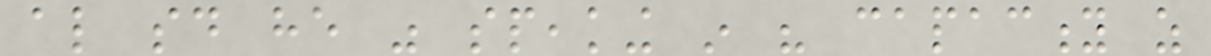also said he was speaking in his capacity as
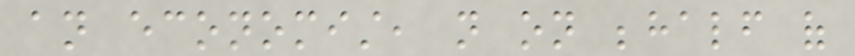an economist, not on behalf of
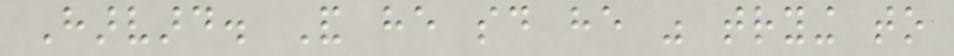Harvard. And he said he was trying to
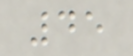45
